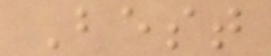Best
